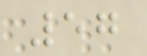57
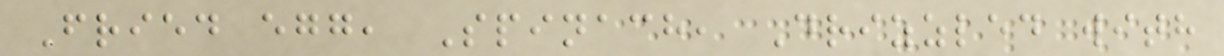Fried egg, Spinach, Drizzled with
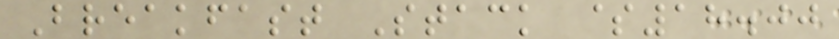Breakfast Stack $18.00
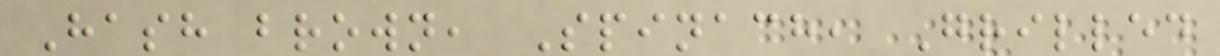Hash brown, Spinach, Grilled
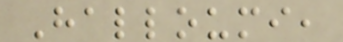Halloumi,
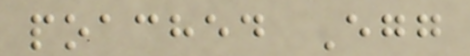poached Egg
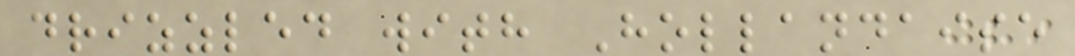drizzled with Hollandaise
